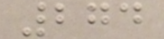274
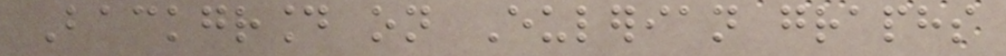Background on Eulerian graphs
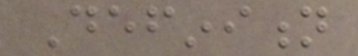Definition
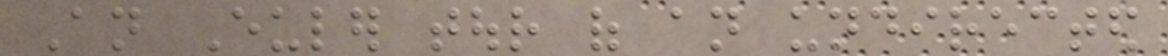An Euler tour of an undirected
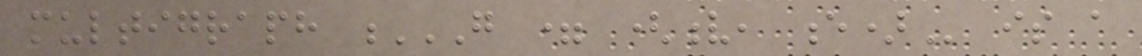multigraph G = (V, E) is a
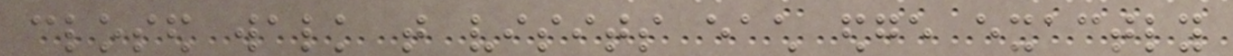closed walk that visits each edge exactly
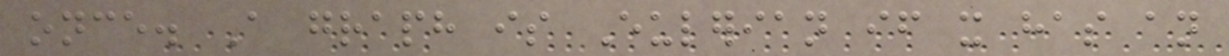once. A graph is Eulerian if it has an
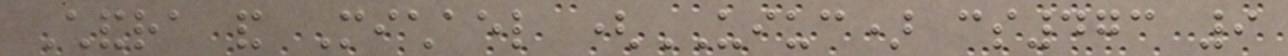Chandra and Michael (UIUC) cs473 9
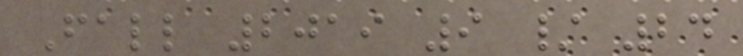Fall 2019 9 / 24
